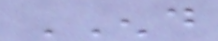END
